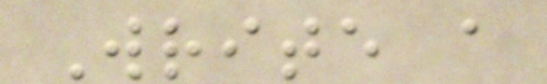Write a
